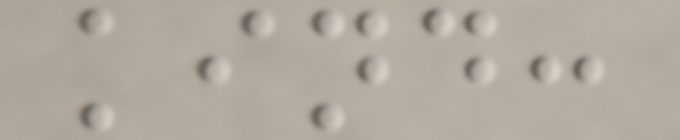kind:
